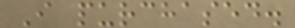I purchased.
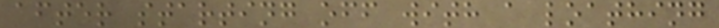after starting off with a loathing
